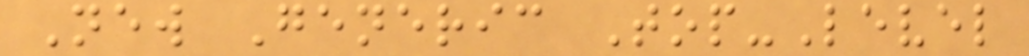New Generic Top-Level
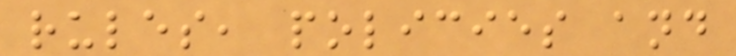rules, policies and
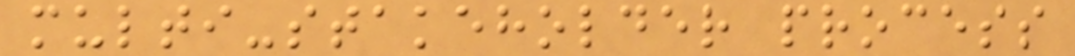multi-stakeholder process
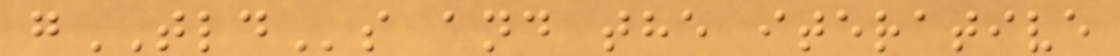gTLDs and the iterative
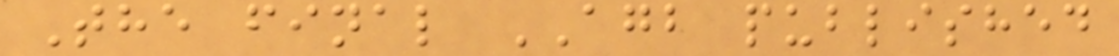The final AGB published
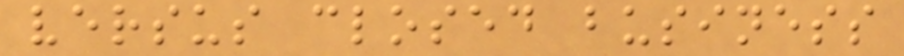versus closed business
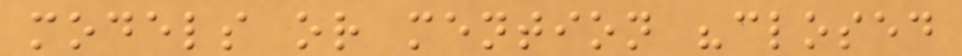models or mention "closed
